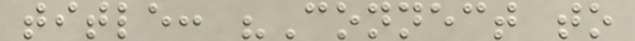title: "Connect to
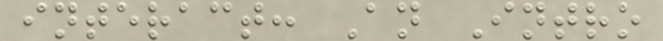interact: An Intro
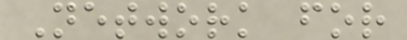Network for
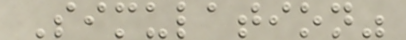Simulation"
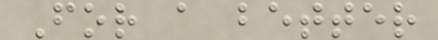For a better
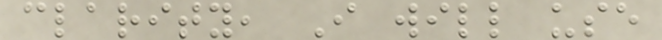clarity, I will use
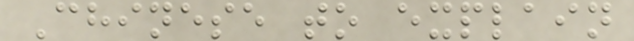Chinese to explain
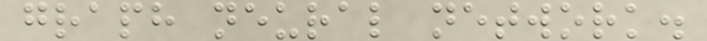graph neural network.
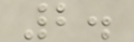2.
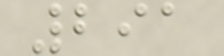291
